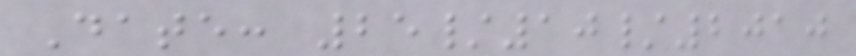Date: 25/10/2010
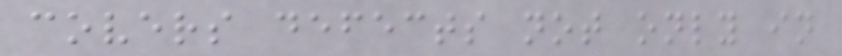covers defects not only in
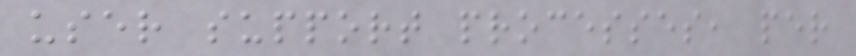user support processes, per
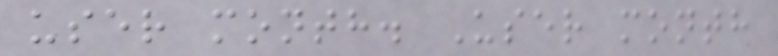user month. User month
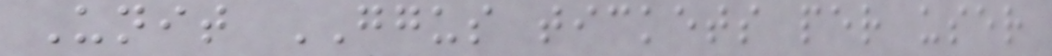Unit GGUS tickets per user
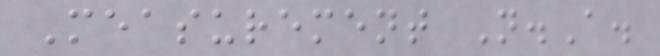Measurement N.A.
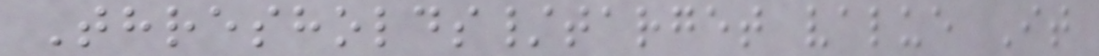Thresholds/target value It
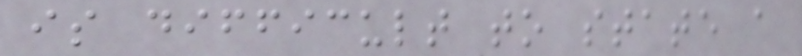is difficult to state a
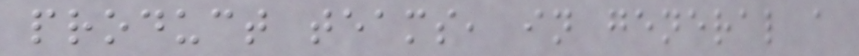product teams, in general a
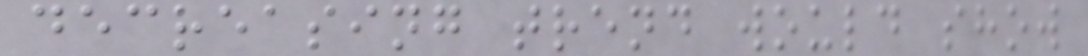decreasing trend would show
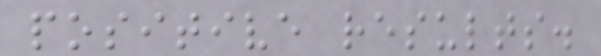positive results.
